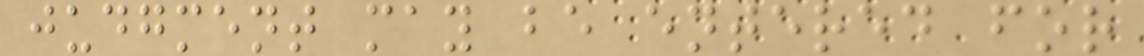judgment may be entered for
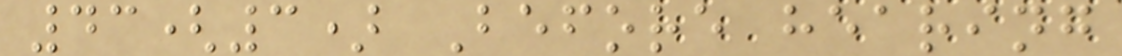43(3) Before hearing
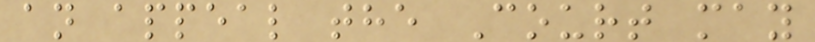an appeal the Court may
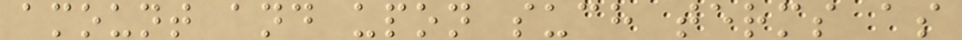amount and upon such terms as
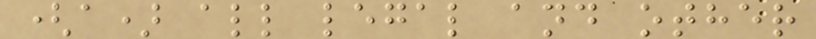(a) all legal and other
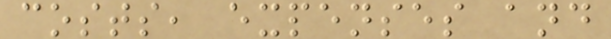costs, expenses and
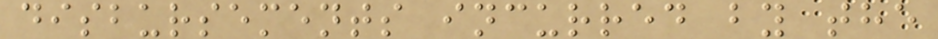disbursements incurred by the
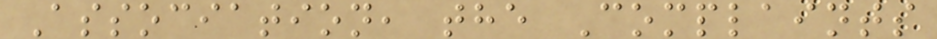Association, the Complaints
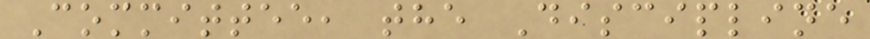Committee, the Discipline
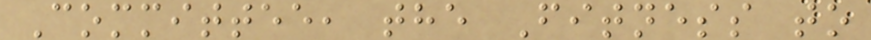Committee, the Fitness to
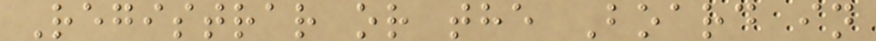Registrar or the Board in
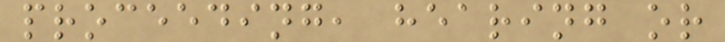proceeding, hearing or
